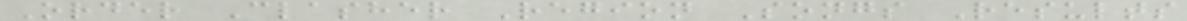Order Clasher Region Songs Results
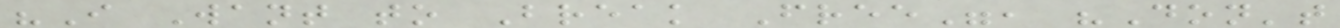"I Want to Break Free", "Don't
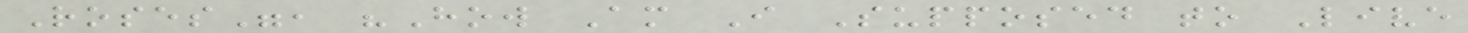Roses", "How Am I Supposed to Live
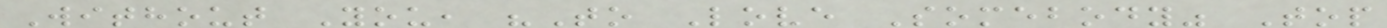Without You, "To Love Somebody" Top
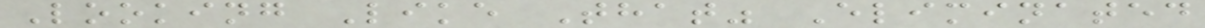Looking Like That" Eliminated
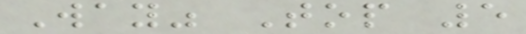Way" Top 5
